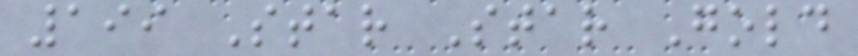199 Star Star Gold
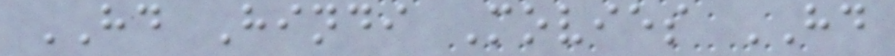HD Hindi Movies HD
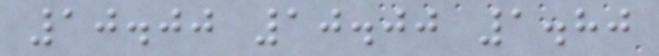10.00 10.00 1.80
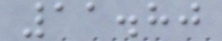11.80
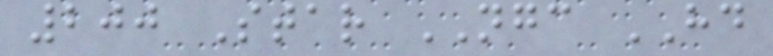200 Star NGC HD
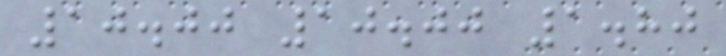10.00 10.00 1.80
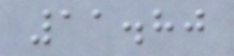11.80
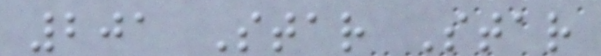201 Star Star
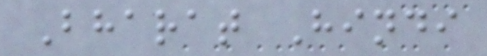Bharat Hindi
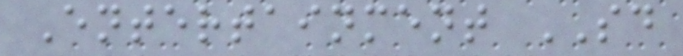Entertainment SD
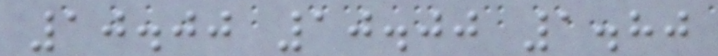10.00 10.00 1.80
